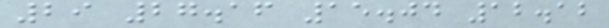29 27.16 15.04 12.12
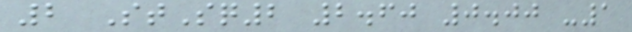2 StSq2 2.60 0.00 -1
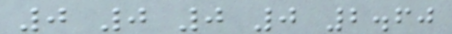0 0 0 0 2.60
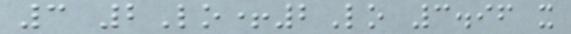3 2Lo+2Lo 3.96 x
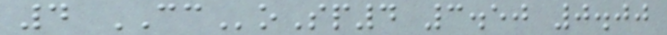4 CCoSp4 3.50 0.00
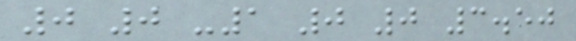0 0 -1 0 0 3.50
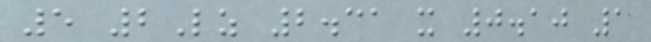5 2Lz 2.31 x 0.10 1
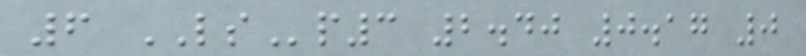6 LSp3 2.40 0.17 0
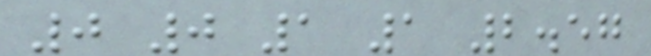0 0 1 1 2.57
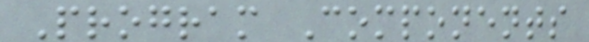Program Components
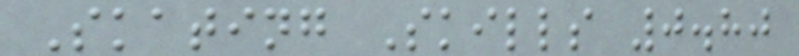Skating Skills 0.80
